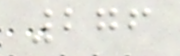276
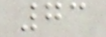73
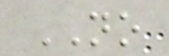NO
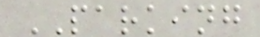PARKING
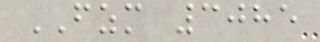FZM 3085
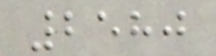2580
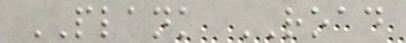PLANK ROAD
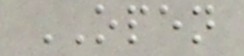OPEN
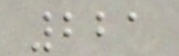221
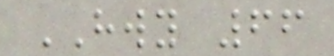HWY 66
